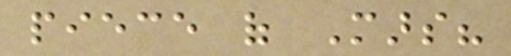piece of Mars?
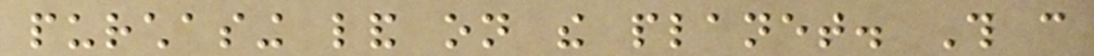purchasing land on the planet. This can
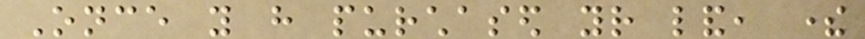Once you have purchased your land, there
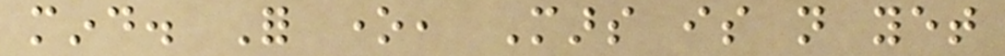mind. For one, Mars is not yet
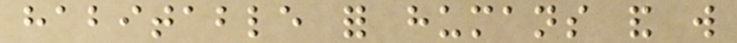habitable for humans and will
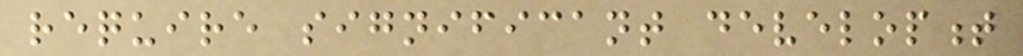require significant development
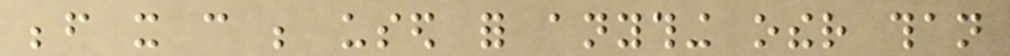before it can be used for anything other than
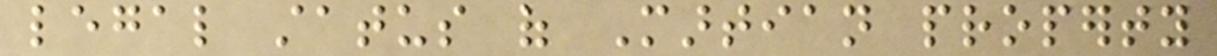legal status of Martian property
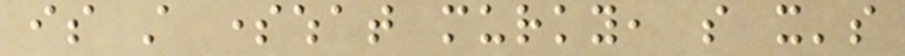is still somewhat murky, so it's
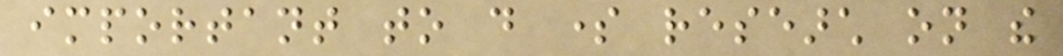important to do some research on the
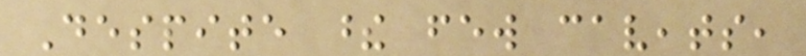Despite these few caveats,
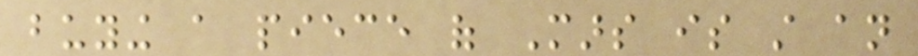buying a piece of Mars is still an
